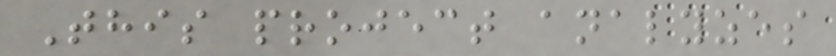This project analyzes
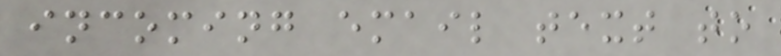incoming email text to
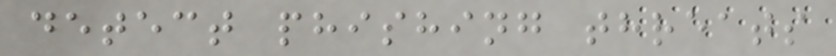detect phishing threats
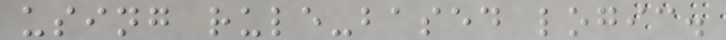using rule-based logic.
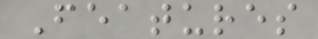Features
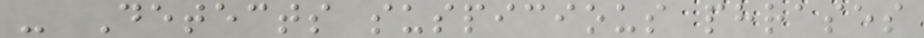- Detects suspicious phrases
